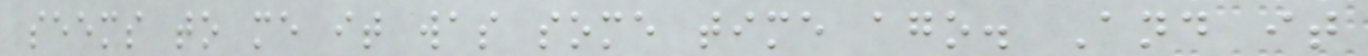seems to me it was some time ago. And it
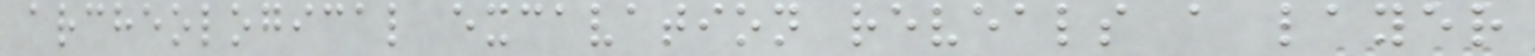archeological excavation reveals a layer
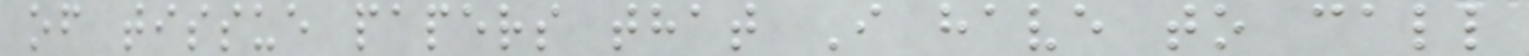of tissue papers that I have to call
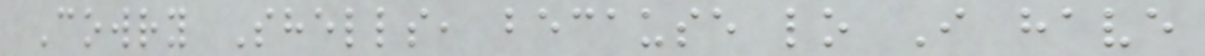Cowry Shells, because lo I have
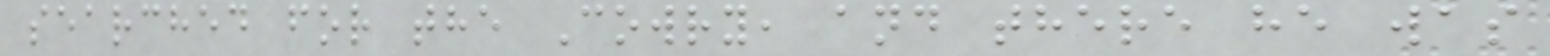searched for the Cowry, and there he was
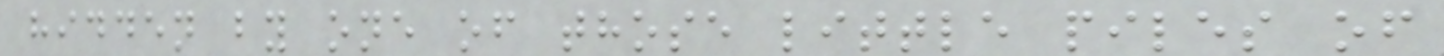hidden by one of those little piles of
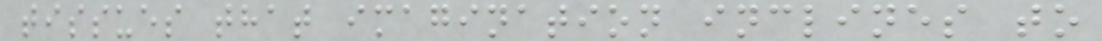tissues that imagination inclines to
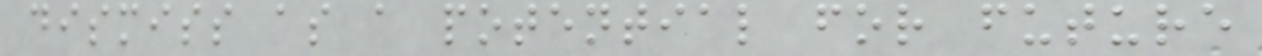dismiss as a potential for future
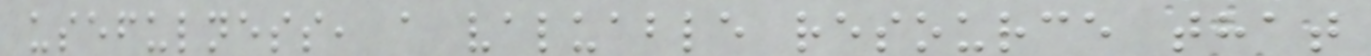usefulness, a valuable resource that
